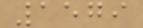1579
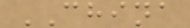CHINA
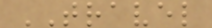TRAVEL
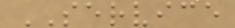SERVICE
